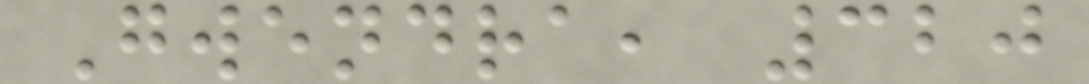Gwendra, 320
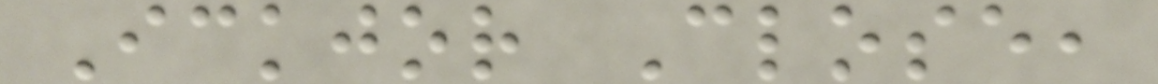Ickjor Close,
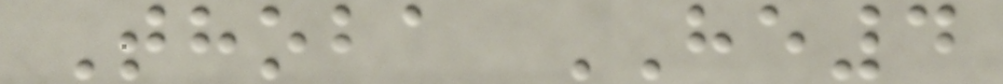Thoba HE4
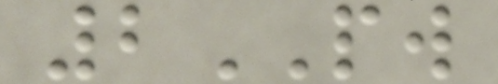2PW
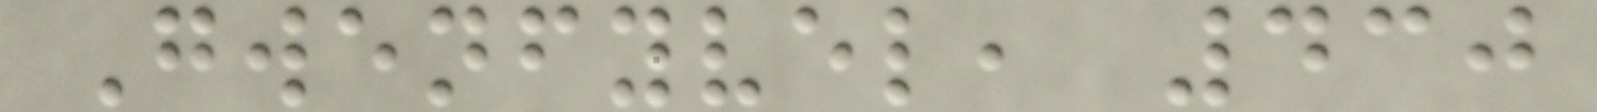Gwenfyvel, 430
